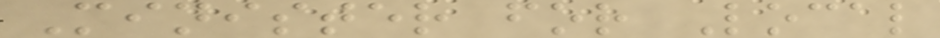Minister for Local
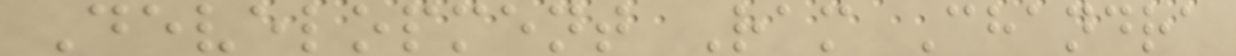Development Ram Chandra
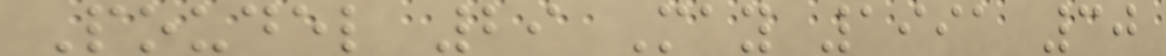Poudel 29 May 1991 30
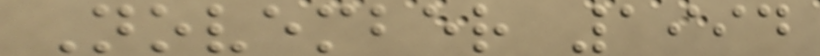November 1994
